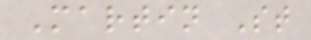Martin St
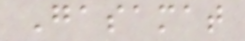Gasamat
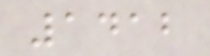1412
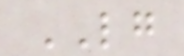LG
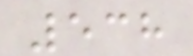538
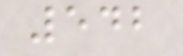542
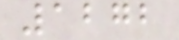1272
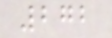272
